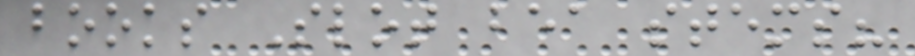books Slot bea stems?
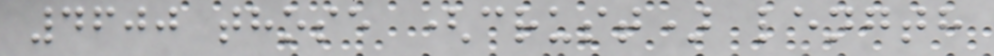4600 those (crust) length
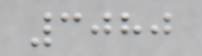3080
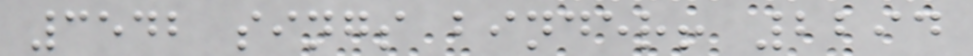3542 sings binder! 2294
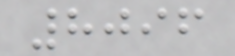8096
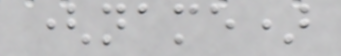(name)
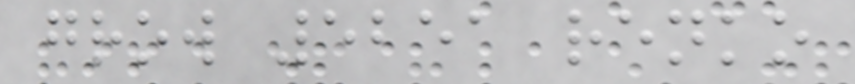grow 5251 renko
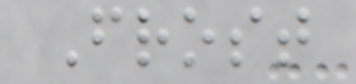Frost
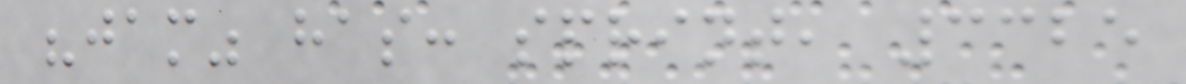"jam" has: sprint, 3325
